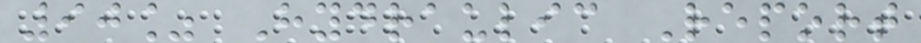90% Hydraulic Report
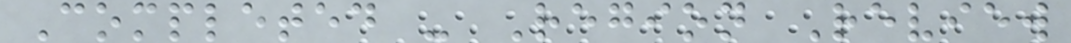Completed - Region Review
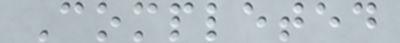Completed
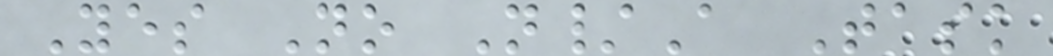Yes No N/A Task
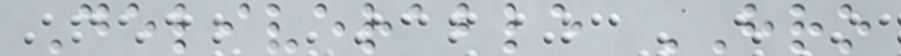Deliverable HRO
